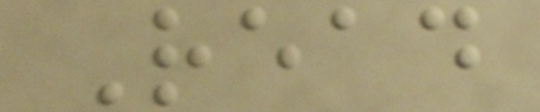Read
